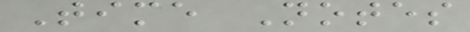Time Notes
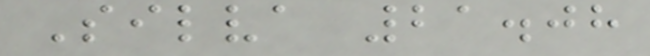Silva 21.08
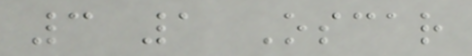3 1 Oscar
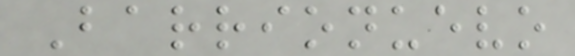Barrionuevo
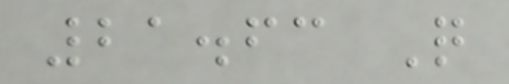21.63 Q
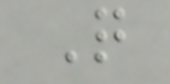Q
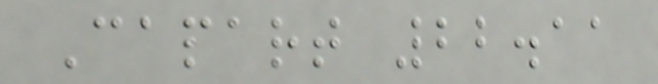Capart 22.11
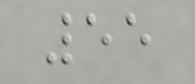55
